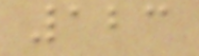123
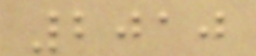2010
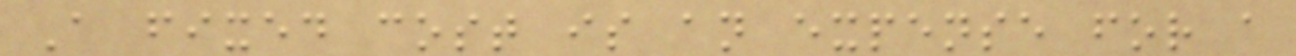A fixed cost is an expense for a
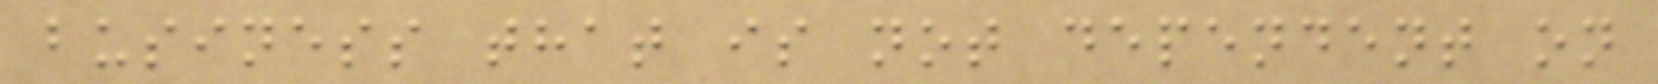business that is not dependent on
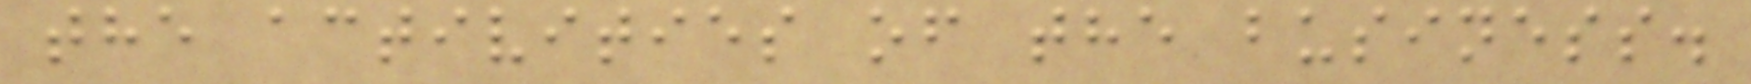the activities of the business.
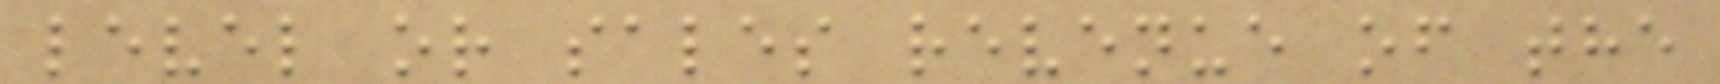level or sales revenue of the
